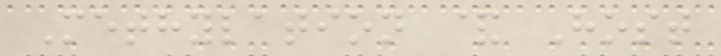Methylation & Host
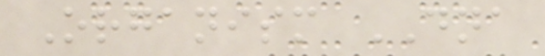Organism DNA
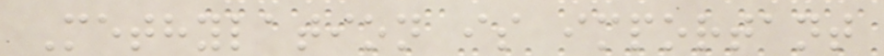Methylation is important
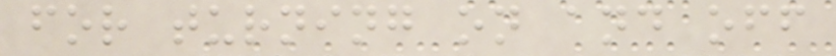for turning on and off
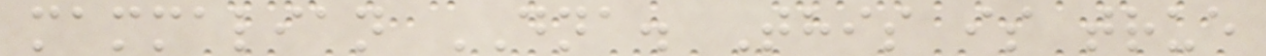mammalian DNA. This is true
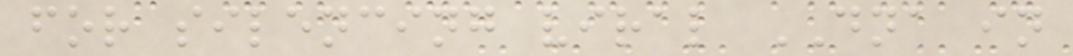for silencing viral DNA in
